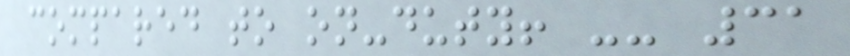compared to on-duty! -- 31
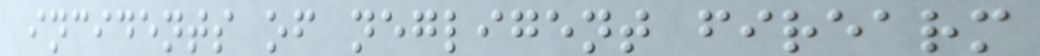incidents of negligent firearm
